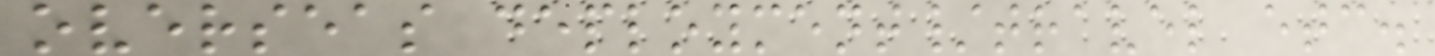overseas deployment/travel etc.
